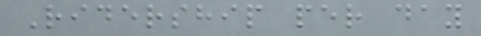Ridership per day
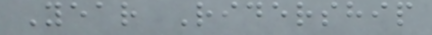Year Ridership
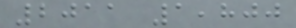2011 1,800
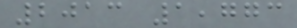2013 1,773
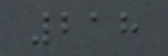218
